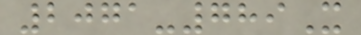2071-789X
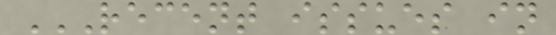RECENT ISSUES IN
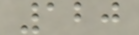120
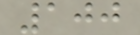100
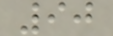90
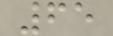65
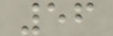56
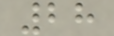28
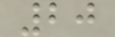20
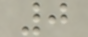0
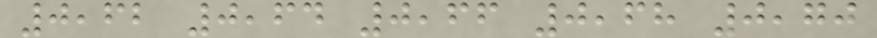0,62 0,64 0,66 0,68 0,70
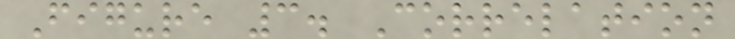Figure 3. Correlation
